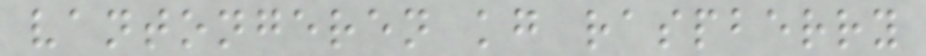vantongeren kg raspberry
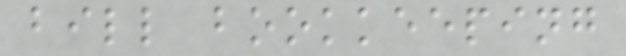bill bookkeeping
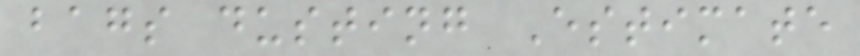bags dusting Estimate
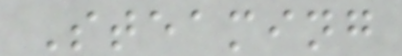Steaming
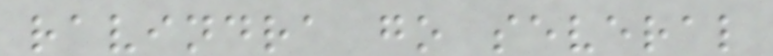ravindra go several
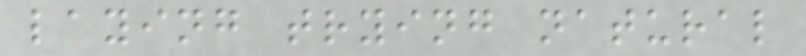laying trying natural
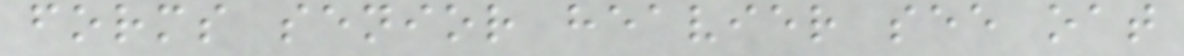forms senior heavier see oat
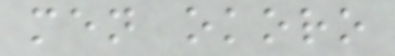men okoro
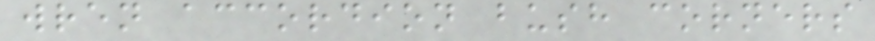wren accordion bush corners
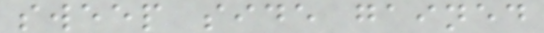sweep side gained
